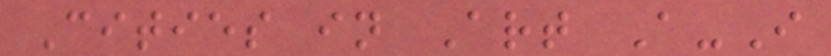Cities in Art A-I
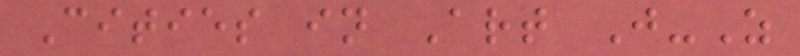Cities in Art J-Z
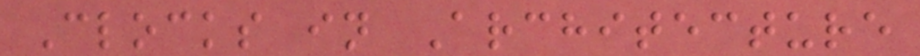Clocks in Architecture
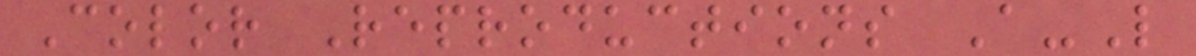Color Reproductions A-L
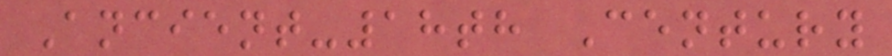Ancient-18th Century
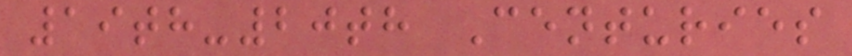19th-20th Centuries
